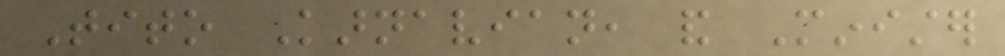Tito Karnavian, and Minister
